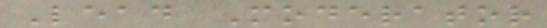Lead Moderator
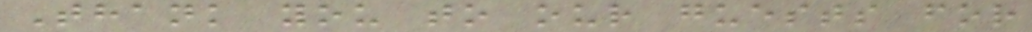Thank you to our guests for
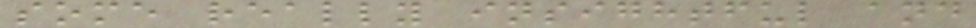some really insightful and
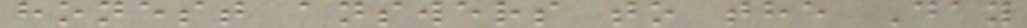honest answers to the Day
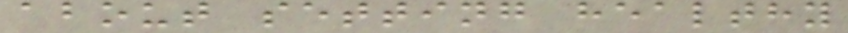about setting healthy
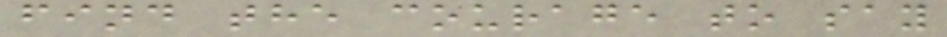find the courage to say
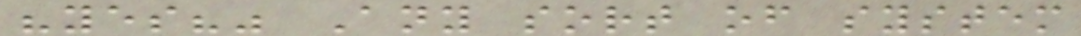"yes?" Any sort of system
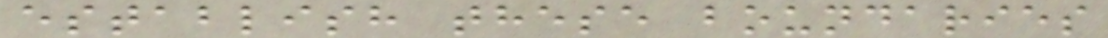establish these boundaries
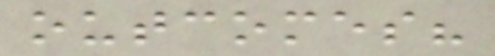outcomes?
